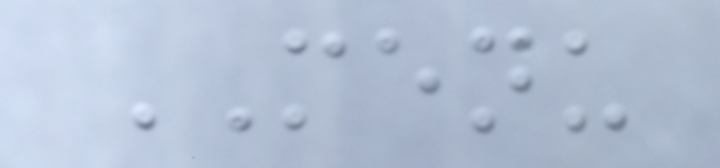MENU
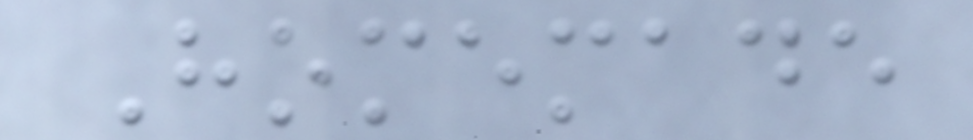Homemade
